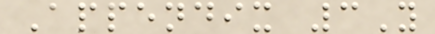Appendix 3Y
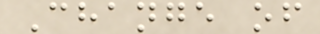Change of
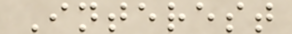Interest
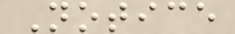Notice
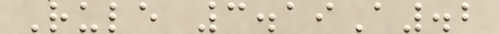Rule 3.19A.2
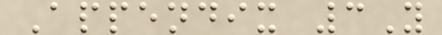Appendix 3Y
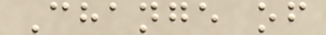Change of
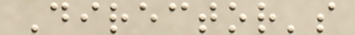Director's
